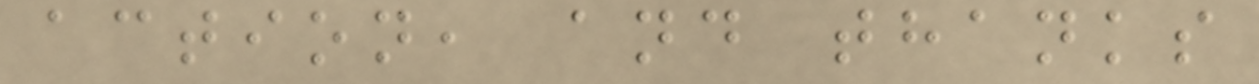action, and thanks
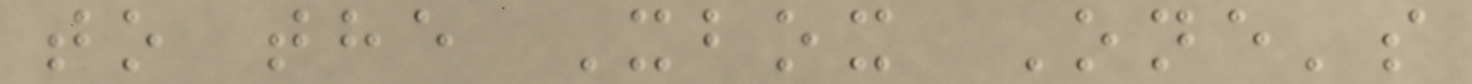to the Xbox One's
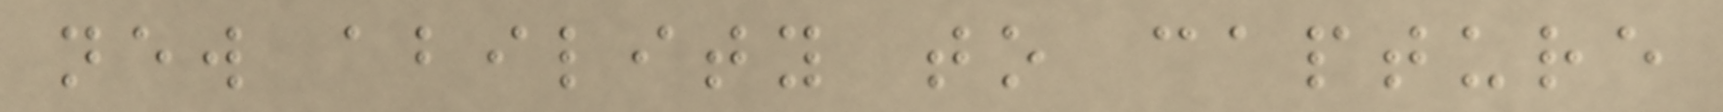new ability to capture
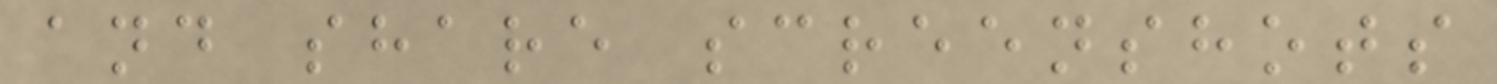and share screenshots
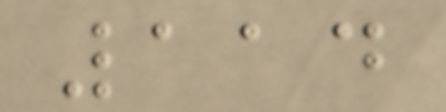114
